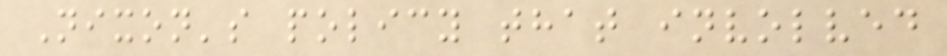Nixon's policy that involved
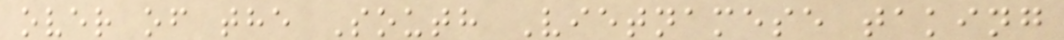over of the South Vietnamese taking
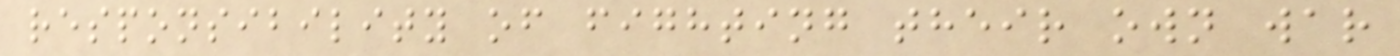responsibility of fighting their own war
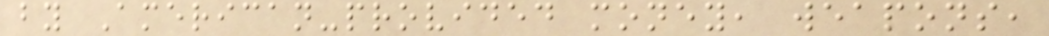by American-provided money, weapons,
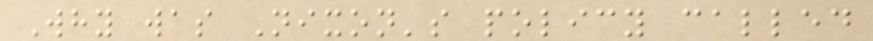Why was Nixon's policy called
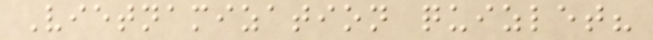Vietnamization quizlet?
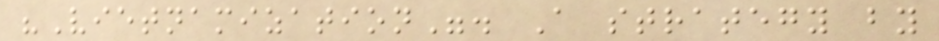"Vietnamization". A strategy by
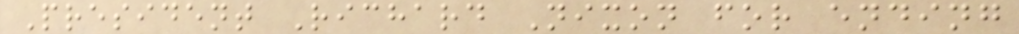President Richard Nixon for ending
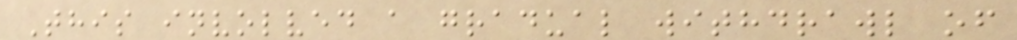This involved a gradual withdrawl of
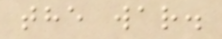the war.
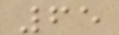65
